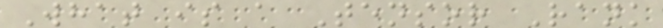What is a Tensor Rank
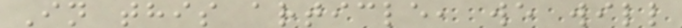In this article, we will
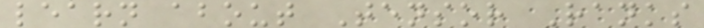learn about Tensor Ranks
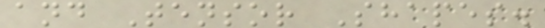and Tensor Shapes.
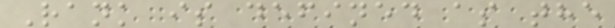Rank is defined as the
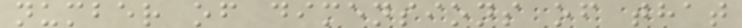number of dimensions of that
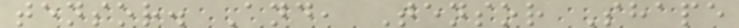tensor. And, Tensor Shape
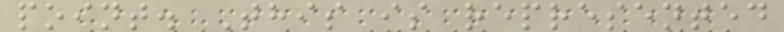point. This is represented
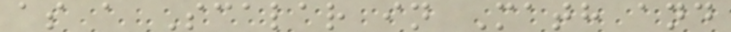as a Scalar in Math and
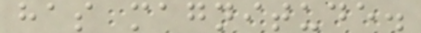has magnitude.
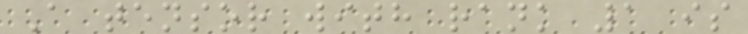A tensor with rank 1 is
